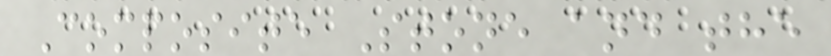Composite Stone and the
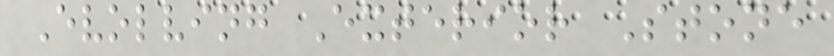Evolving Exterior Stone
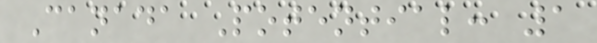Canada Potential: 1
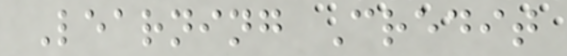Learning Credit
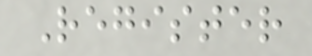Register
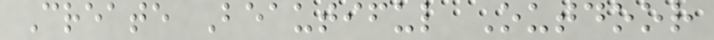Create Beautiful Outdoor
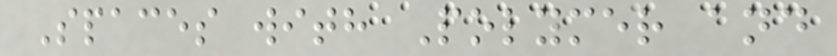Spaces with Polymer and
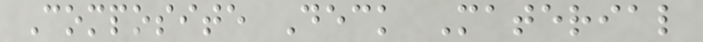Composite Deck Material
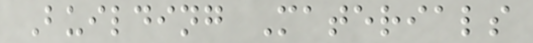Building Materials
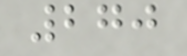270
